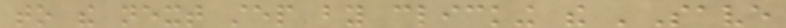to the next step by clicking the 'Save
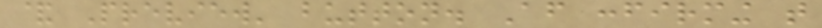& Preview' button. After confirming that
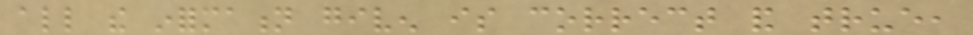all the information given is correct and true,
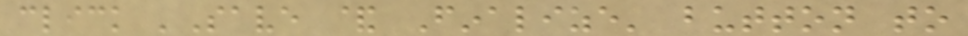click 'Save & Finalize' button to
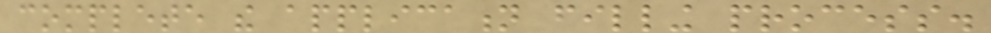complete the application filling process.
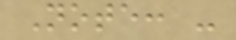Note: -
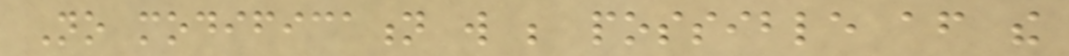No modification will be possible after the
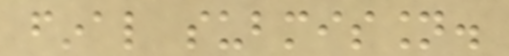final submission.
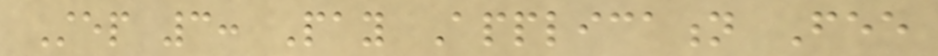Step 3: Pay Application Fee
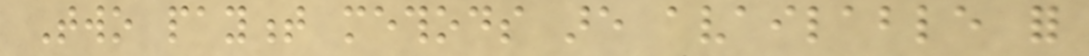Two payment methods are available for
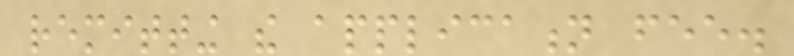remitting the application fee.
